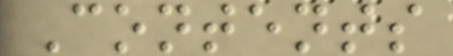Contents
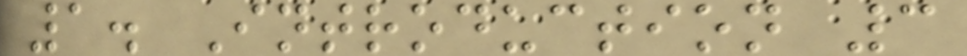1. Introduction 3
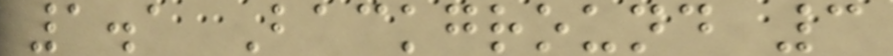1.1 Background 3
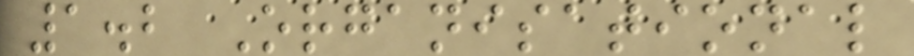1.2 Organisational
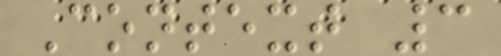Context 3
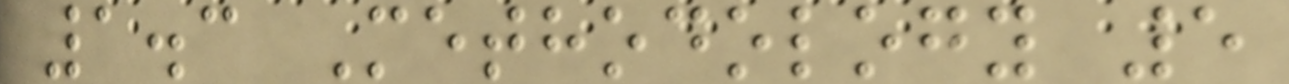1.3 Methodology 5
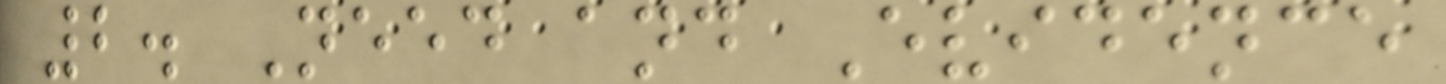2. Need and Evidence
